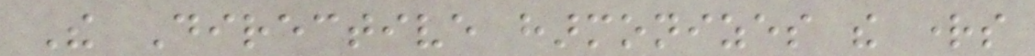The Directive harmonizes the rights
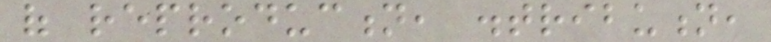of reproduction, distribution,
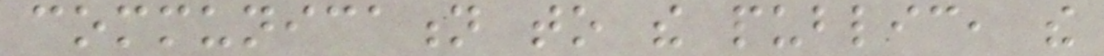communication to the public, the
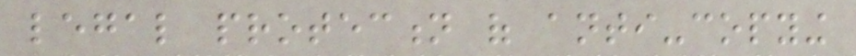legal protection of anti-copying
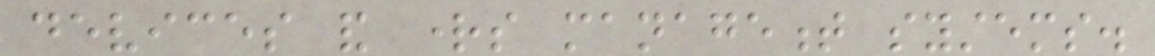devices and rights management systems.
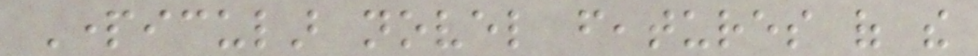Particular novel features of the
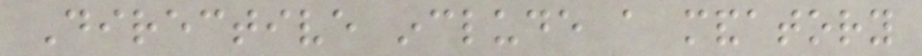Directive include a mandatory
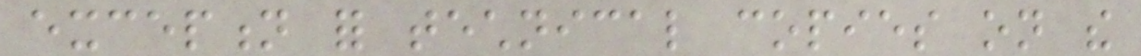exception for technical copies on the
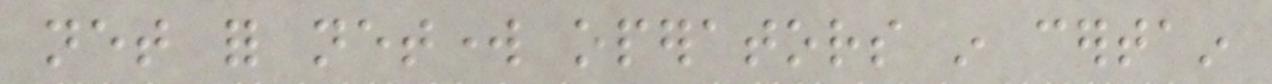net for network operators in certain
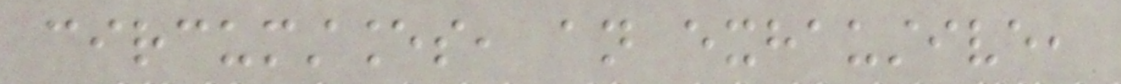circumstances, an exhaustive,
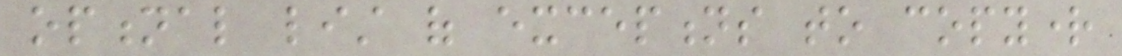optional list of exceptions to copyright
